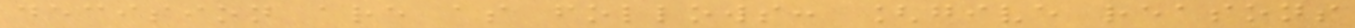decision are as follows: [give reasons
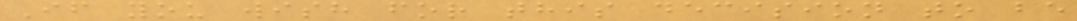If you wish for this decision to be
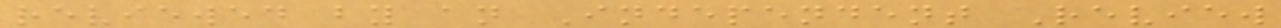reviewed by an Independent Review
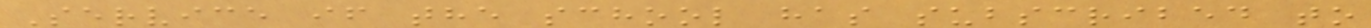Service if the school has subscribed to
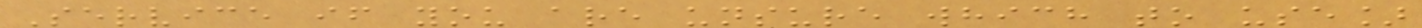Service if you are unsure which to use]
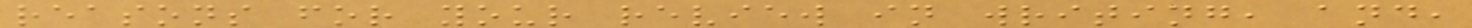reasons for your review in writing, and,
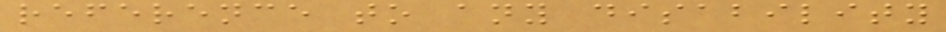reference to any disability
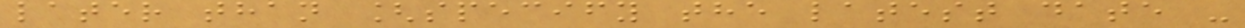later than [specify the latest date -
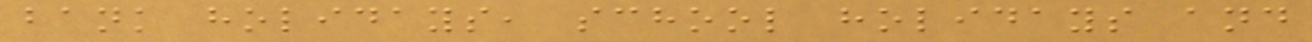bank holidays, school holidays and
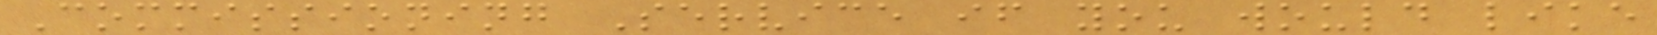Commissioning Service if you would like
